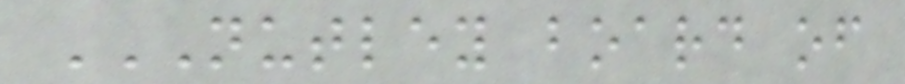NUTLEY BOARD OF
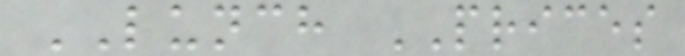LUNCH PRICES
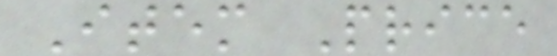Item Price
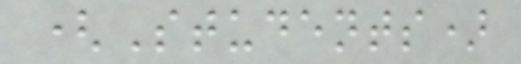(Students)
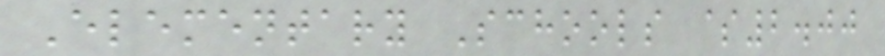Elementary Schools $2.00
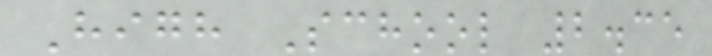High School 2.35
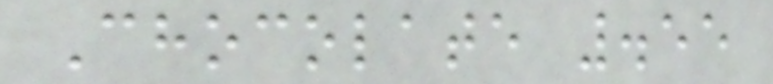Chocolate .55
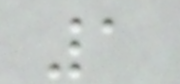1
